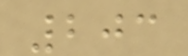203
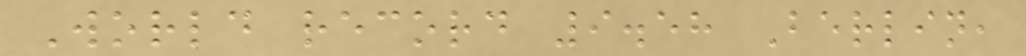World record 9.58 Berlin,
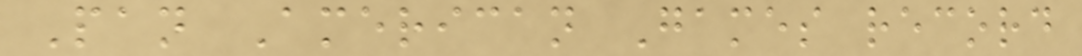Pan American Games record
